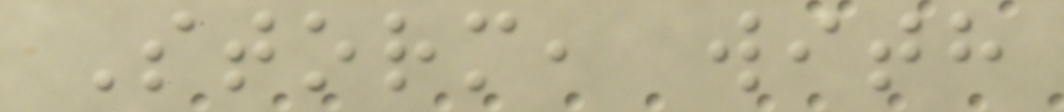Storm, with
